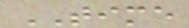TIME
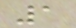1
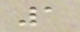1
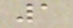1
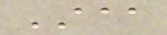AAA
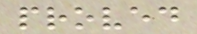proved
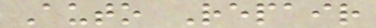Auto Repair
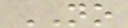NO
